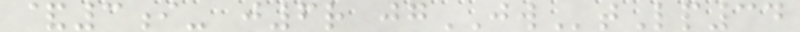&3i- j6r jgJWtLp34
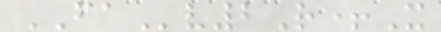FAv2R+X
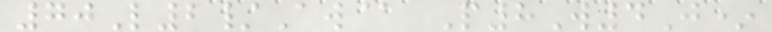70L2/Aw@ P8W4J*
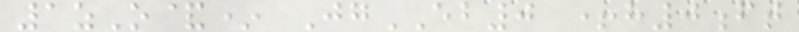1zO&* JgEB0 +h0ft
